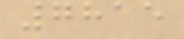7815
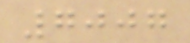7007
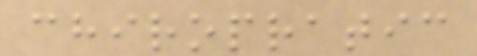chiropratic
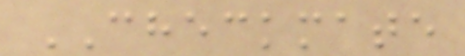CHECKMATE
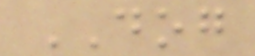DOG
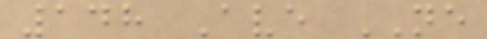148 Ave NE
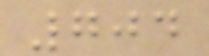704
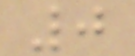0
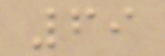69
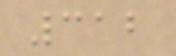312
